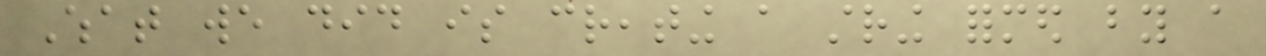What we did is creating a string formed by a
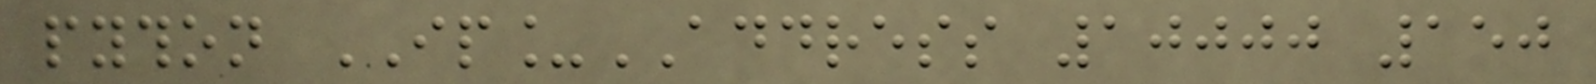python IP_ADDRESS 10000 150
